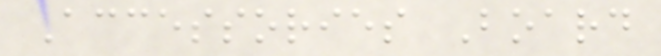Accessories Board
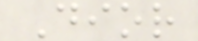Dior
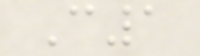C1
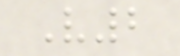V2
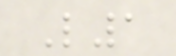L1
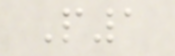P1
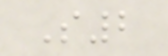S2
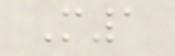M1
